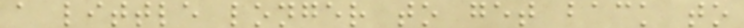a little longer to get back to
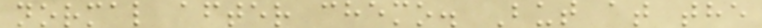normal after chemo. But at the
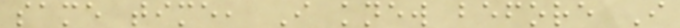same time, I knew before I
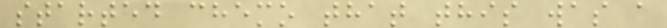started chemo that this was a
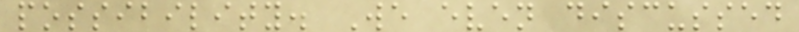possibility. We even discussed
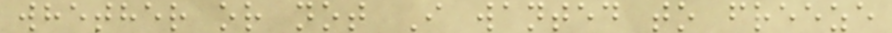whether or not I wanted to freeze
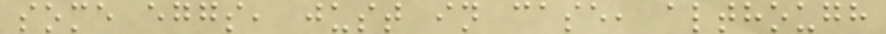some eggs, just in case, although
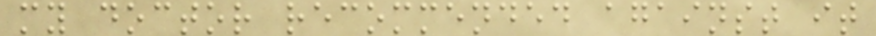my doctor recommended against it
